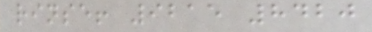rinse! 9215 8420
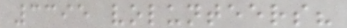3395 volunteers?
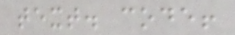text. code!
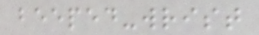beeped-wrist
